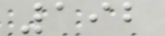192
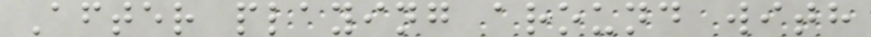After playing around with
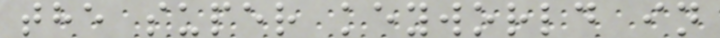the super keyworld in
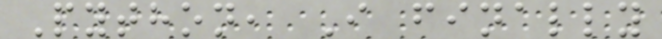Python, I finally
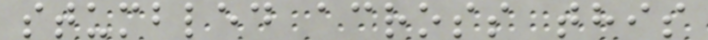stumbled across this
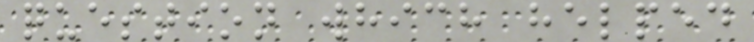question which helped
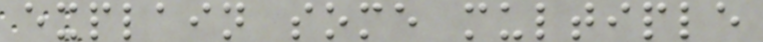explain some multiple
